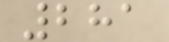281
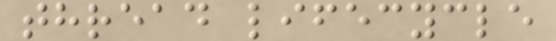thread lifecycle
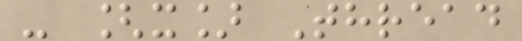- [x] Thread
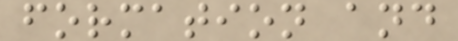formation and
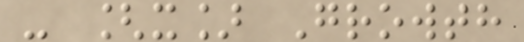- [x] Growth
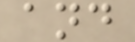and
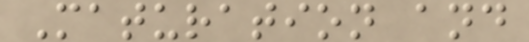Maturation and
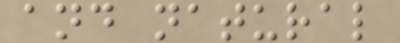and natural
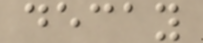decay
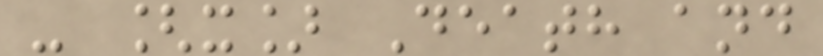- [x] Death and
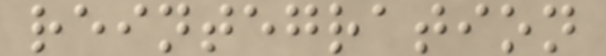reintegration
